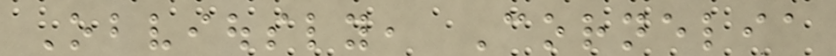Obviously, Cornelia
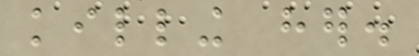killing her.
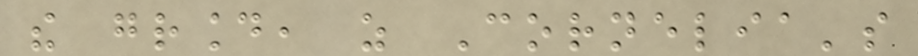the ground, as Cornelia's
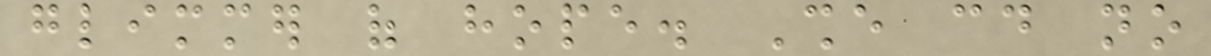glimmer of hope. She could no
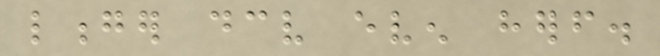longer deceive even herself.
